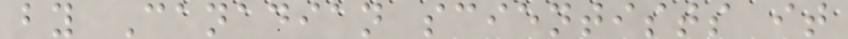by Canadian scientists it
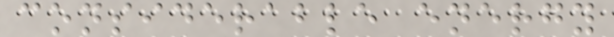considerable energy
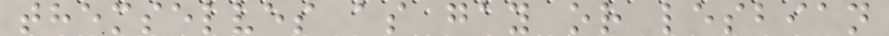themselves as gay or lesbian
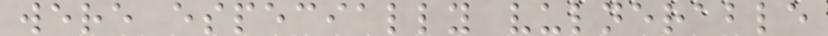were especially vulnerable
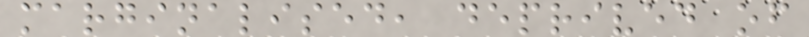marginalised, deprived of
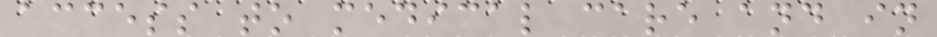access to medical care and in
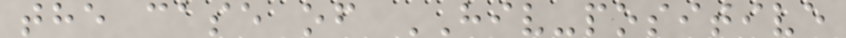the case of HIV-positive
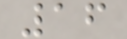16
